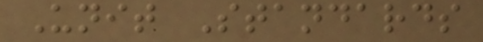Unit Standards
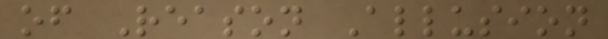of Reason Allusion
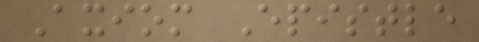Axiom Epistle
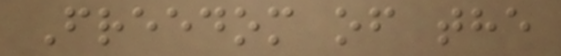Freedom of the
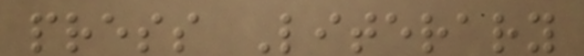press Literary
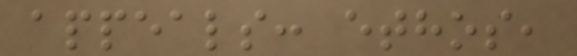appeals: ethos,
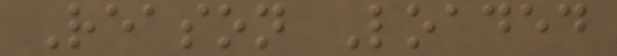Reason Loaded
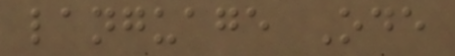language Ode
